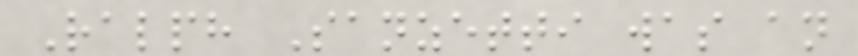Ralph Sanzetti was an
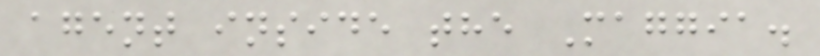agent inside the Maggia.
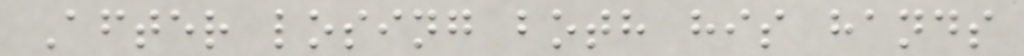After losing both his hands
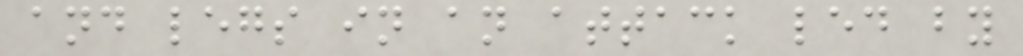and legs in an attack led by
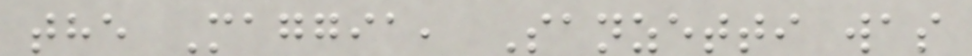the Maggia, Sanzetti was
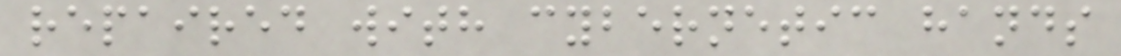repaired with cybernetic hands
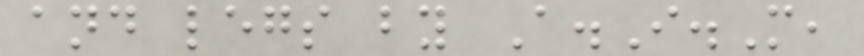and legs by A.I.M,
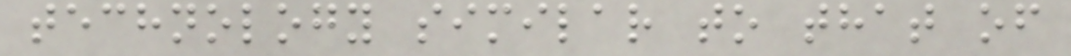technology similar to that of
